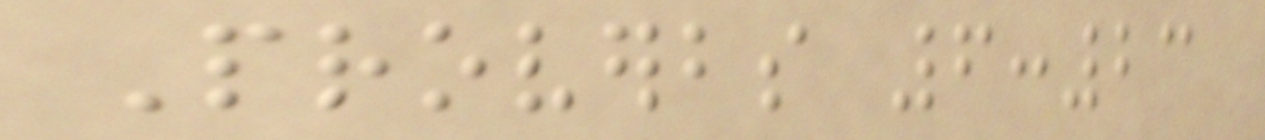Proverbs 6:23
